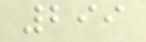299
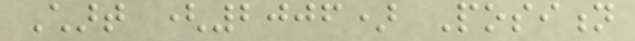Chart (2006) Position
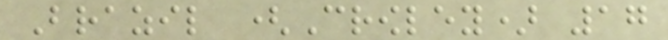Brazil (Crowley) 17
